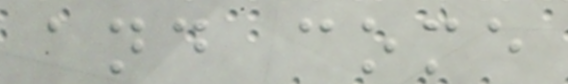and come
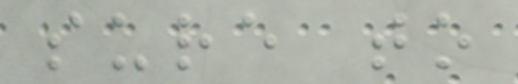sure to
